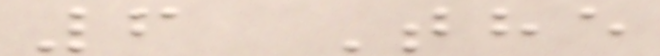6 The
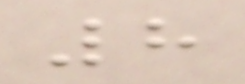8
